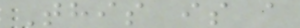This is a
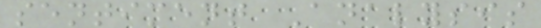sentiment Analysis
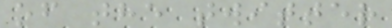of the twitter
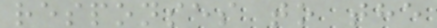responses to the
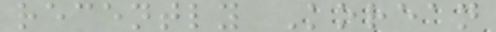recently Korean
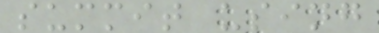summit using
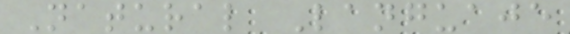Natural Languaje
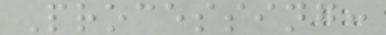Processing:
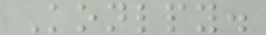Konlpy.
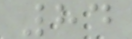84
